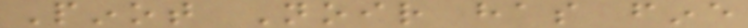Pinot Noir has fine
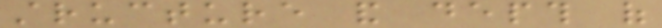structure and depth of
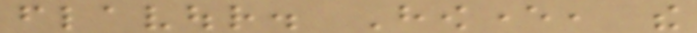flavour. However, the
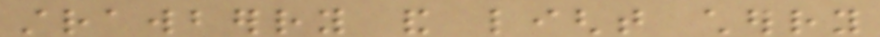strawberry and light cherry
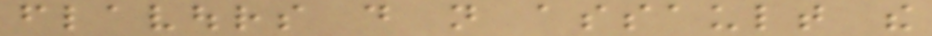flavours do not assault the
